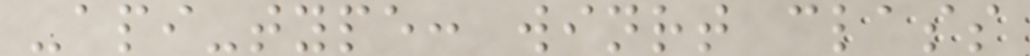-api-type: winrt class
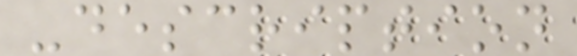-description
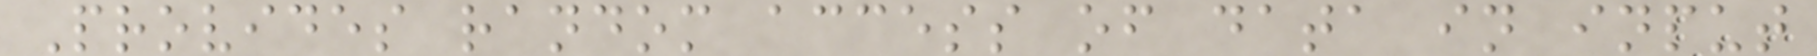Provides random access of data in input
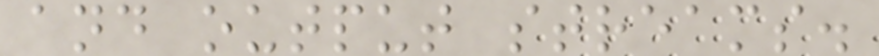and output streams.
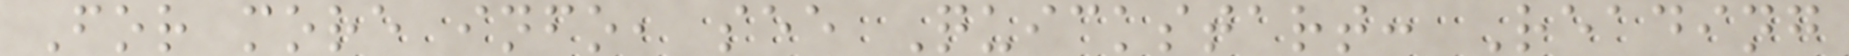For more info, see Quickstart: Reading
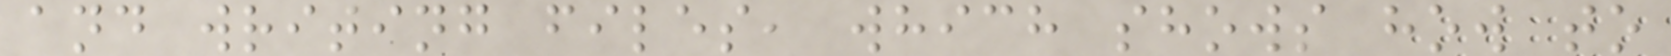and writing files, which shows how to
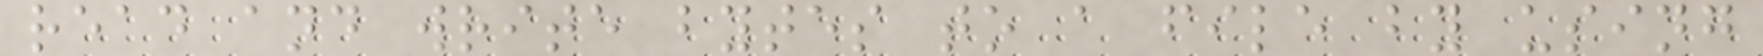read and write bytes to a file by using
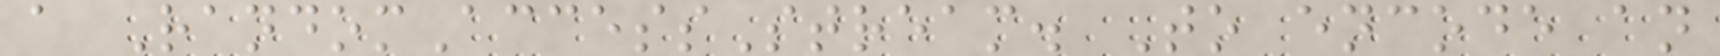a RandomAccessStream. To encode an
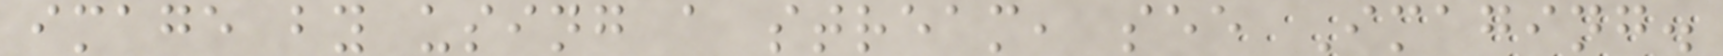image by using a stream, see Imaging.
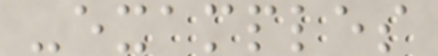-examples
